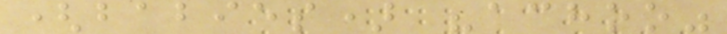(babies) "achoo"
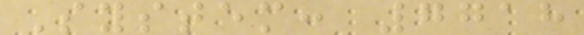System: 7718
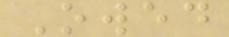Owed
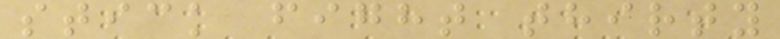stick fight thirty
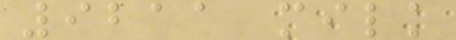9211 milk
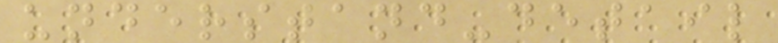understand-detail
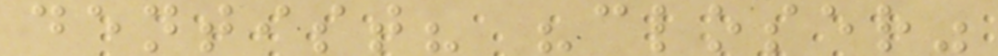dentist? "closer"
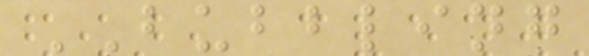BUBBLING
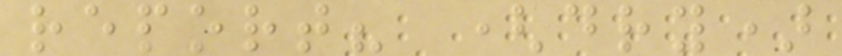report? (dry)
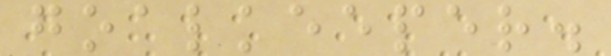goalkeeper.
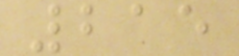215
